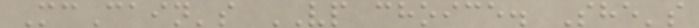McCain's VP choice. She's
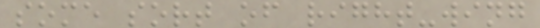some sort of right-wing
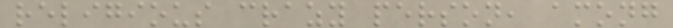religious crazy person, among
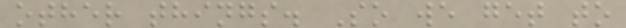other things. So we get to
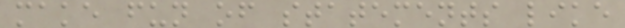make fun of statements like
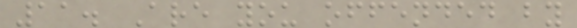11. Are you offended by
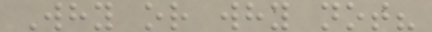Why or why not?
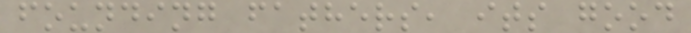founding fathers, its good
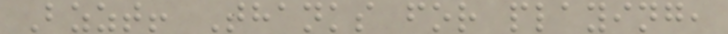Bzzt! Thanks for playing,
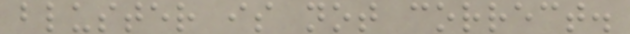bluster is not correct.
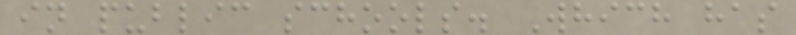in public schools. Which has
